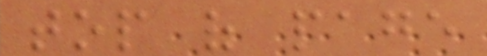top of page
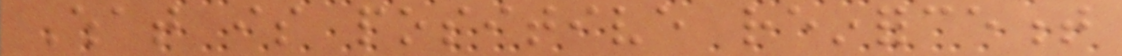What is positive reinforcement
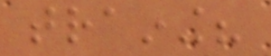training?
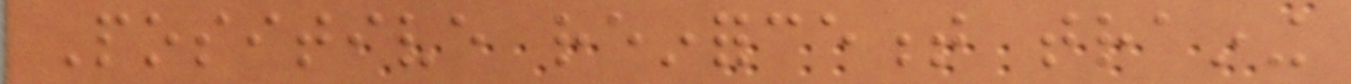Positive reinforcement training
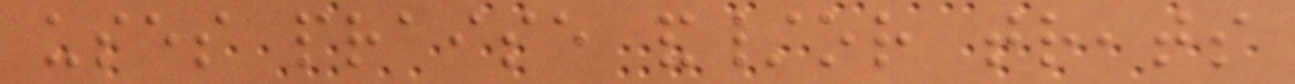uses praise and/or treats
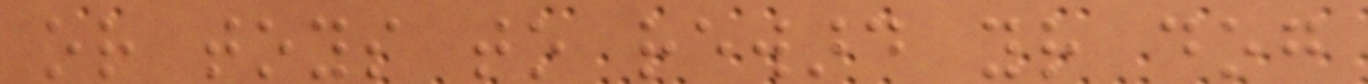or toys to reward your dog
